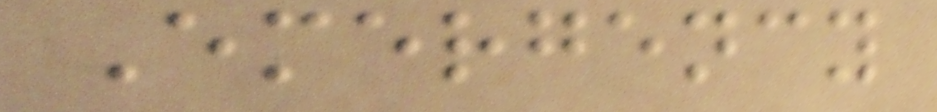Emergency
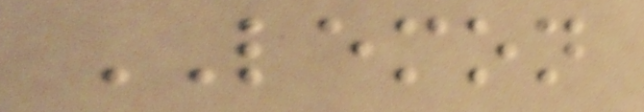LEMON
